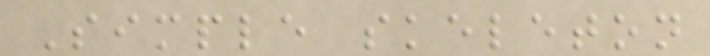Simple skeleton
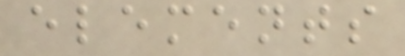elements
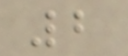2
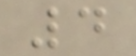4
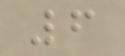6
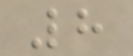8
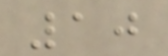10
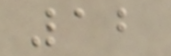12
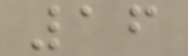16
